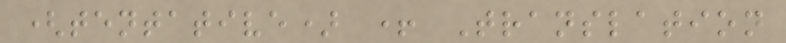(tentative) + Translation
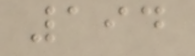194
